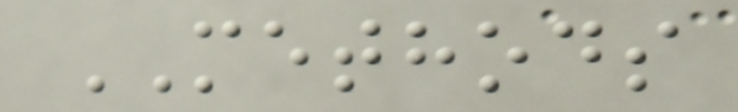METHODS
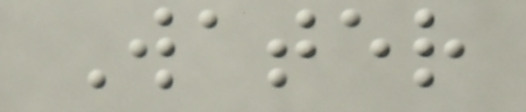Water
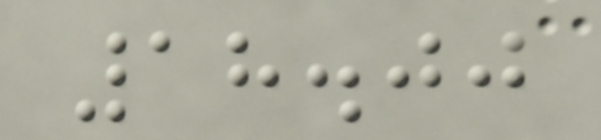18.00
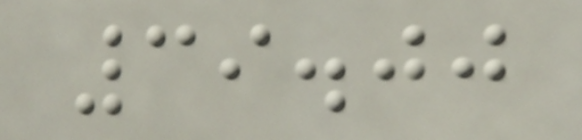39.00
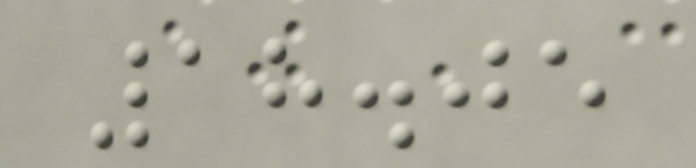18.05
